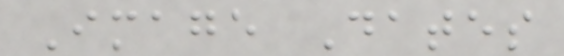Image Dates
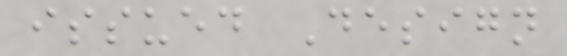issued Design
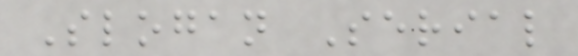Slogan Serial
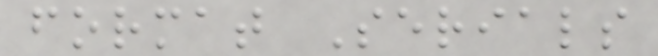format Serials
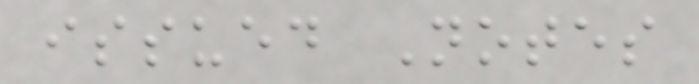issued Notes
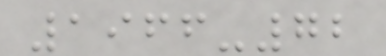1966-72
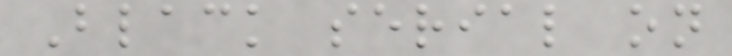Black serial on
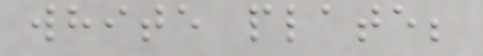white plate;
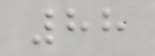88
